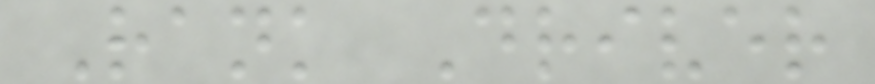Rank Driver
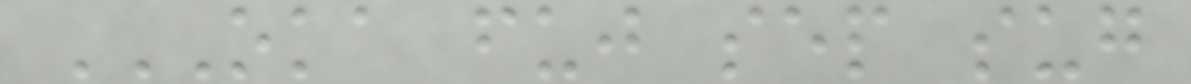OKA FUJ SEP SUG
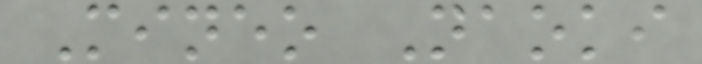Mineo Naoki
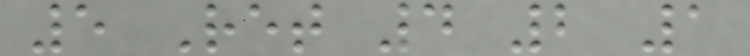5 Ret 4 2 1
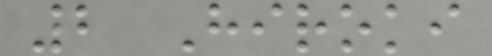2 Hiroki
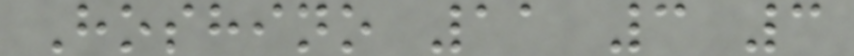Hoshino 11 3 3
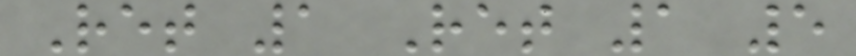Ret 1 Ret 1 5
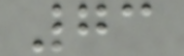73
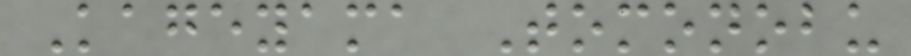Kageyama Tomonobu
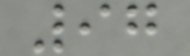97
